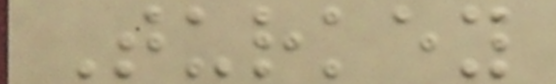Turkey
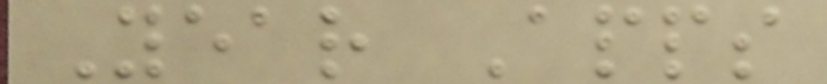Year Apps
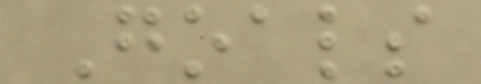Goals
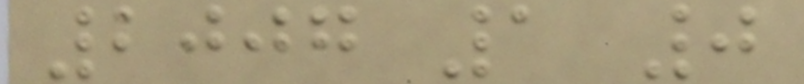2007 1 0
